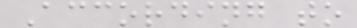According to
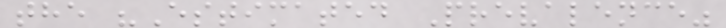the "Estimated Prevalence"
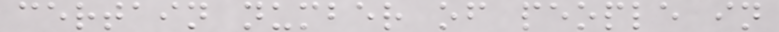certain number of people in
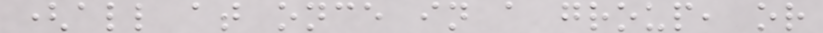(all at once in a group, or
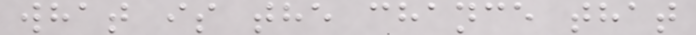what is the chance that
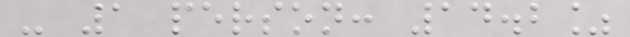- 1 person: 14.2%
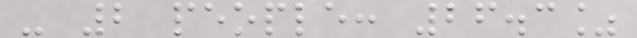- 2 people: 26.3%
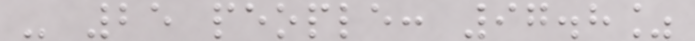- 25 people: 97.8%
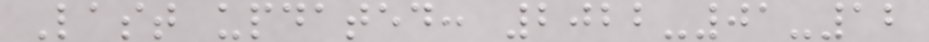Last updated: 2022-01-12
